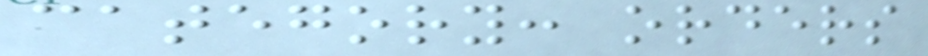category: orders
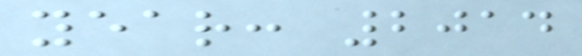year: 2014
